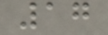17
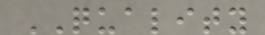QUALITY
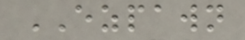EZPAWN
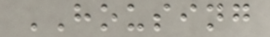HOUSING
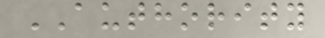AUTHORITY
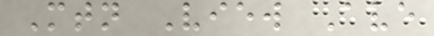Mtn View Ave
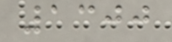1300
